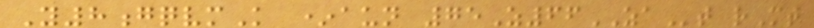Y8gqvmK *aun 75Z66ZAt rMt
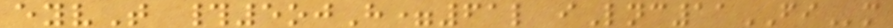eyvT #5ojH=61l iLnc11FIm
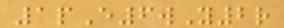1pE6wY2r
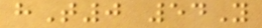hT0 54Y
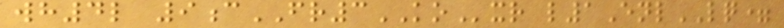wh4l 9cFR3KOxr l1EnlLQ=
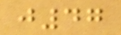j47
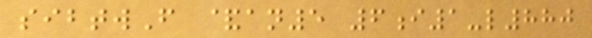sibtwF &an5 6i1-l880
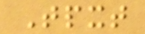Tpxt
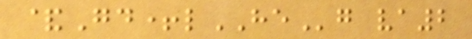&Gd+lHEg va2
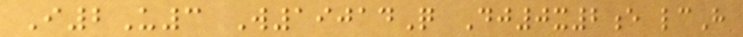I2U3 W19014Q Dj0x2e lcH
